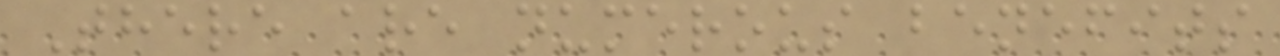There are numerous benefits
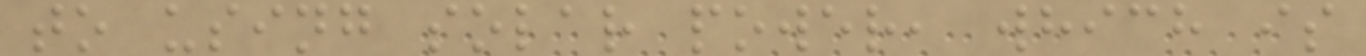to using solar power, which is
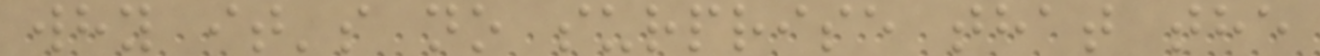why it's no surprise that the
